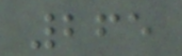265
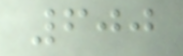600
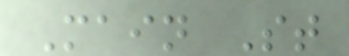Main St
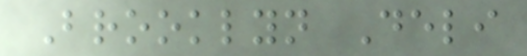Brooklyn Deli
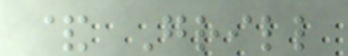& Grill
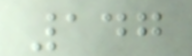147
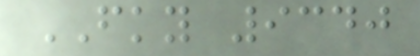FKY 9340
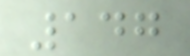147
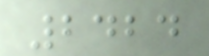2424
